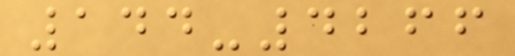144-4266
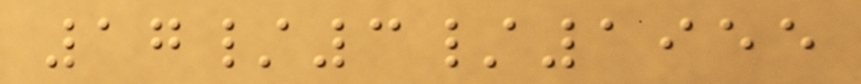17/3/1955
